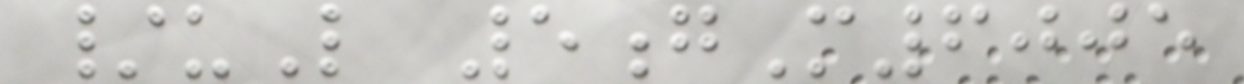/uL 5gM6005
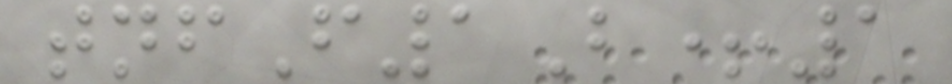tnfF1B+1
